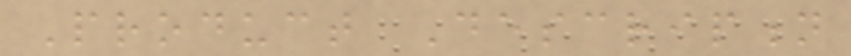Product Description
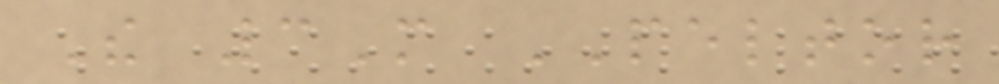The 3M PELTOR
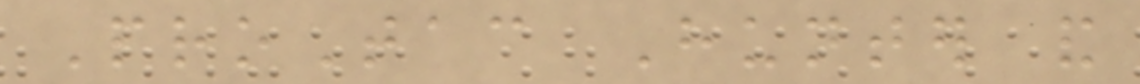ProTac Hunter and
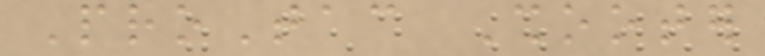ProTac Shooter
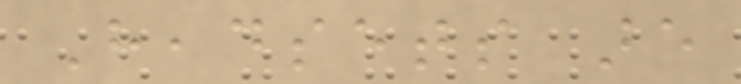Headsets are
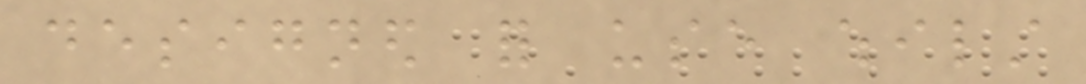designed for use whilst
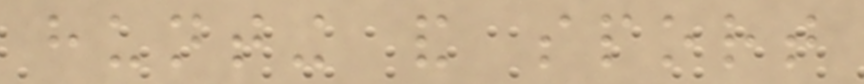hunting and sport
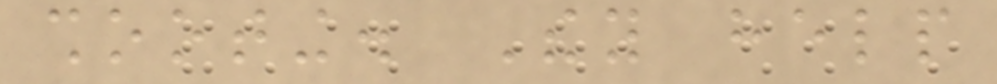shooting. They help
